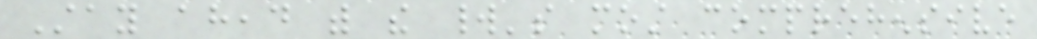Stay ahead with the world's most comprehensive
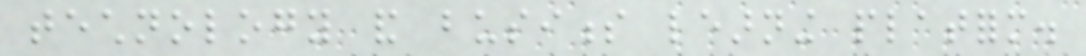technology and business learning platform.
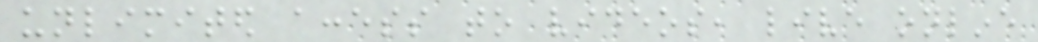unlimited access to videos, live online
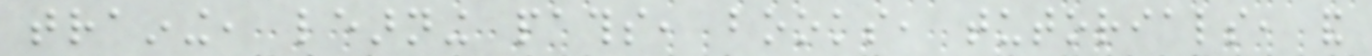training, learning paths, books, tutorials, and
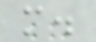more.
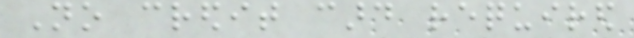No credit card required
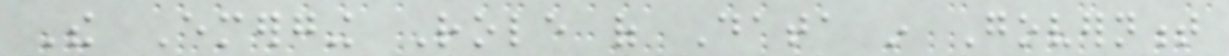The Emerging Role of Data in Government
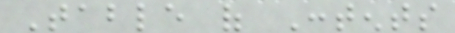Table of Contents
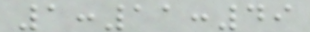1:11:49
